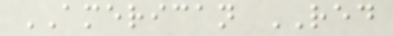AMERICAN RED
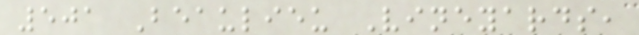501 Beaulieu Vineyards,
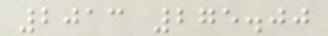2013 275.00
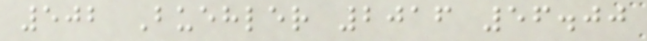502 Buehler 2016 56.00
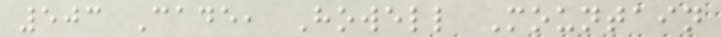503 Cade, Howell Mountain
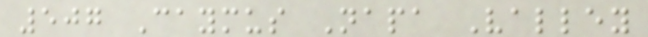507 Caymus Napa Valley
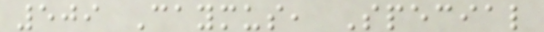509 Caymus, Special
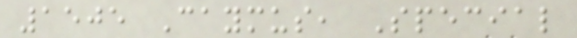1505 Caymus, Special
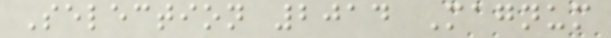Selection 2014 Magnum
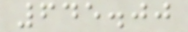645.00
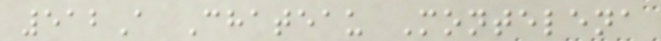512A Chateau Montelena
